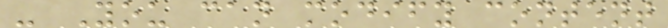- You can modify content
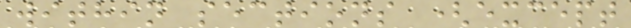within sections (except
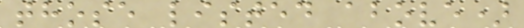those listed above)
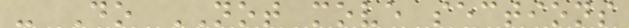- Do NOT move sections
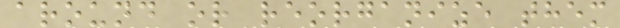around or reorganize them
